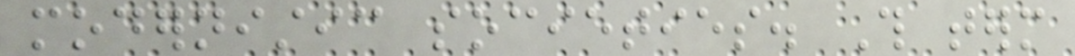modernistic societies. This term
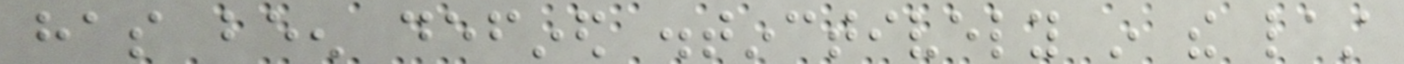has been defined distinctively in the last
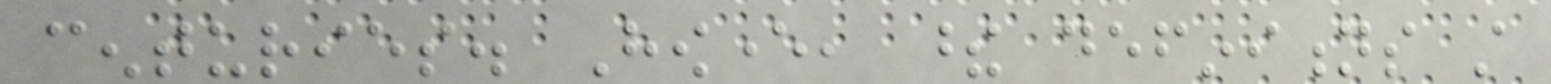centuries. However, these definitions still
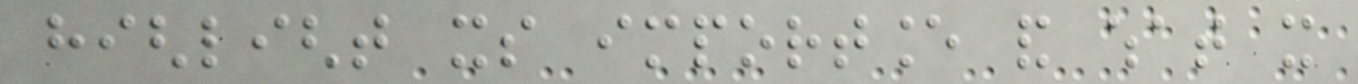highlight its importance and what it
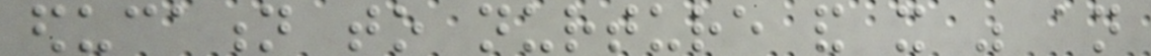education to nurture and it was an
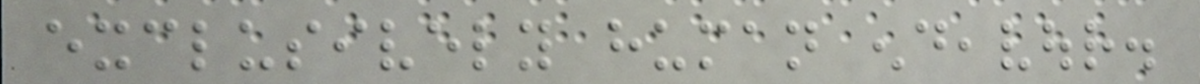exclusively human endeavour.
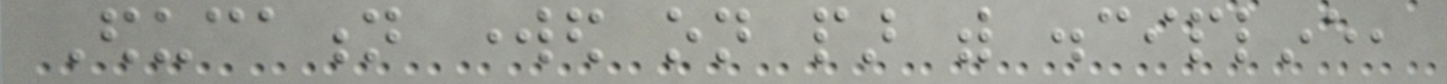Education worked on par with discipline,
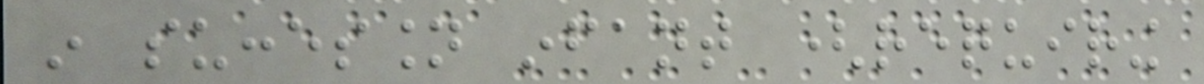in succession infant (requiring
